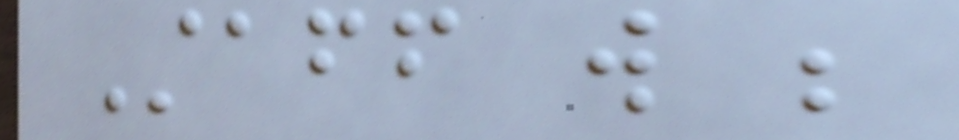Staff will be
